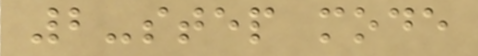2-step mode
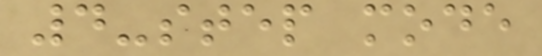4-step mode
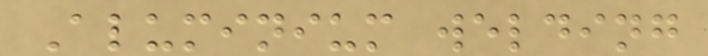Aluminium welding
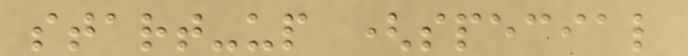start-up (special
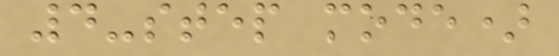4-step mode)
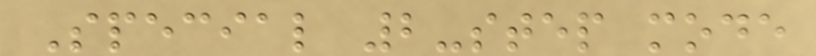Special 2-step mode
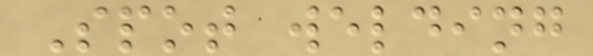Spot welding
